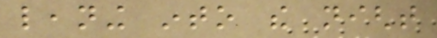leaning into the night
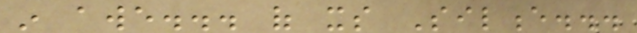in awe... of its Silence...
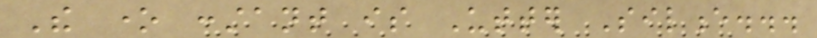The one constant is Utter Silence...
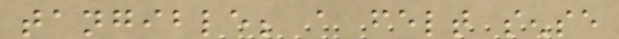tangible; a felt sense
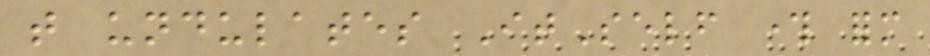that undulates ItSelf through form
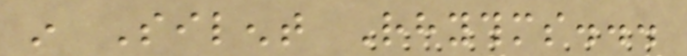in Silent Rhythms...
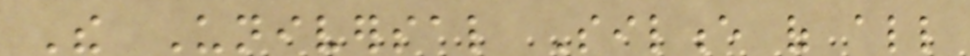The Universal Silence of all
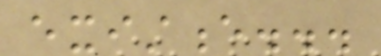existence...
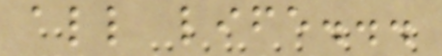all life...
